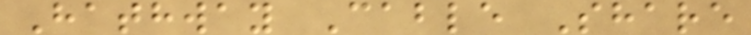Hathway Cable Share
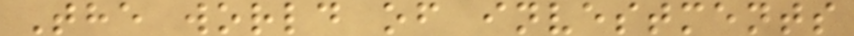The world of investments
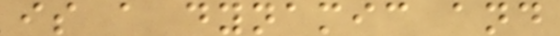is a dynamic and
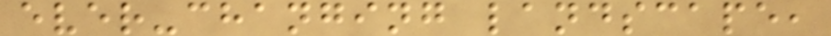ever-changing landscape,
